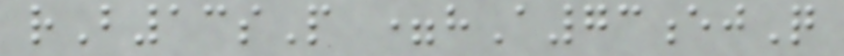rB13sP =hA73ejQ
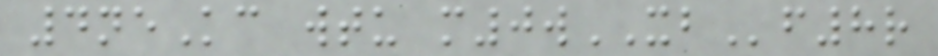4neKc wtu m0wXBf8r
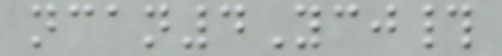ncan4Ycj#
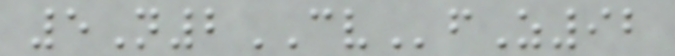5N2CVfZ92
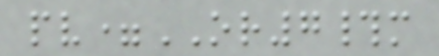pv=OR7#m
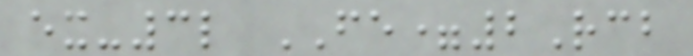ex-3l FE=2Rcb
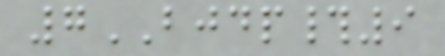7BJDP#9
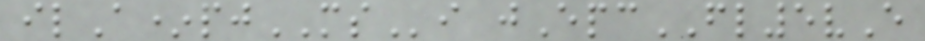ilA*pjMSi jEpcFL5vE
